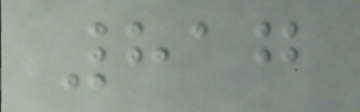817
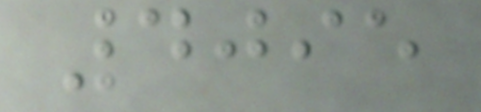4095
